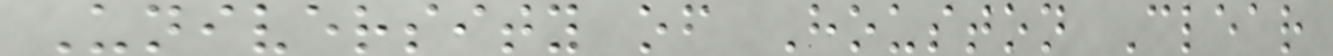University of Houston Clear
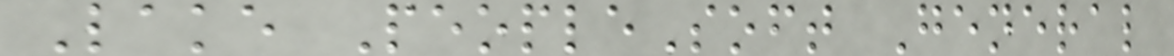Lake PeopleSoft General
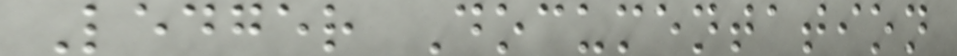Ledger Documentation
